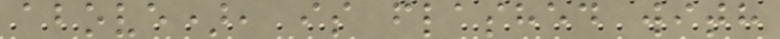above), is flashed with
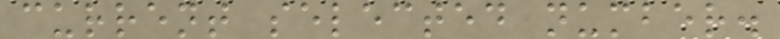current selected number.
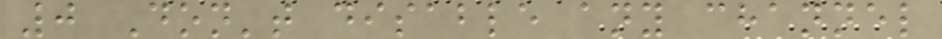0 Don't disable any channel
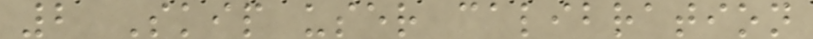2 Skip user calibration
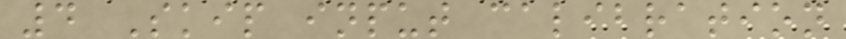4 Skip input calibration
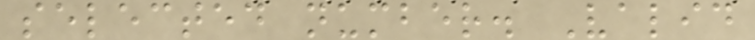selected number. Valid
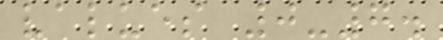values 0-7.
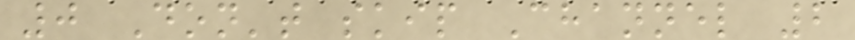0 Don't skip Channel 2
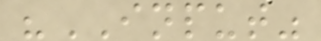"INPUT"
